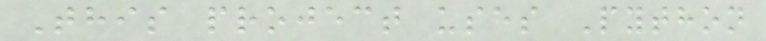This project uses Python
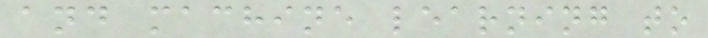and machine learning to
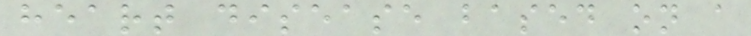heart disease based on a
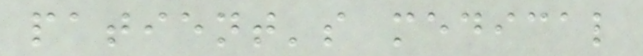patient's medical
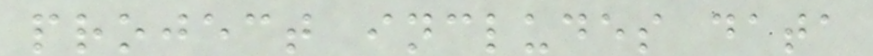project includes data
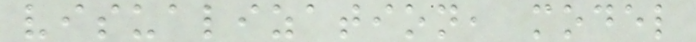visualization, model
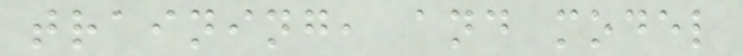training, and model
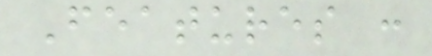Features :
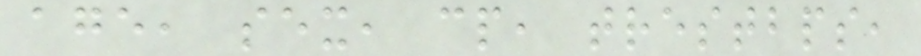age, sex, cp, trestbps,
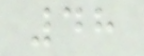48
